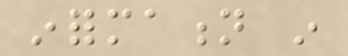information in
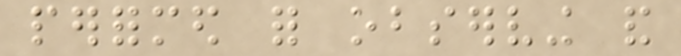performed for observing and
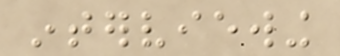interviewing
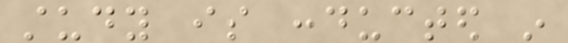study is conducted in
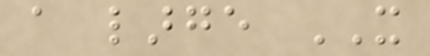a large IT
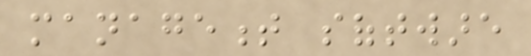management software
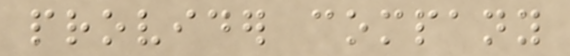provider company
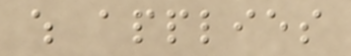which applies
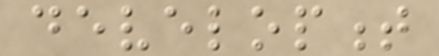development
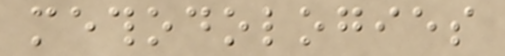methodologies
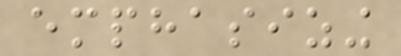emphasizing
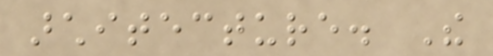architecture. The
